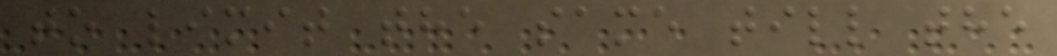to limit the same till the
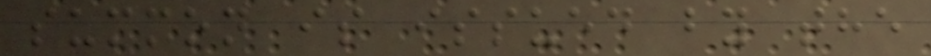summon is issued by the
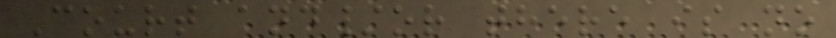Court and/or there is no
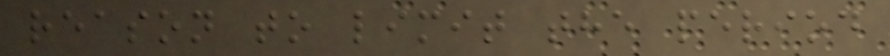reason to limit the period
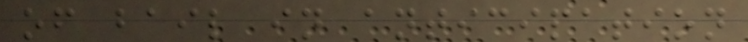of bail in anticipation
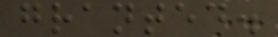granted.
